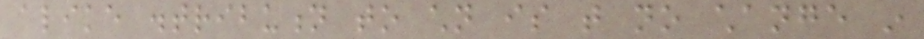alike distribution to children is that no change in
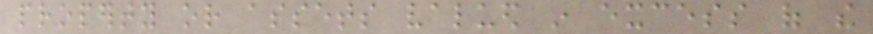property or assets valued in excess of the
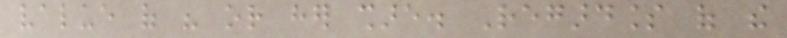value of his or her share. Regardless of the
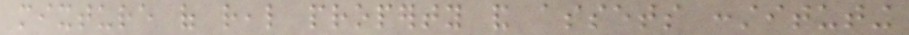mixture of real property and assets constituting
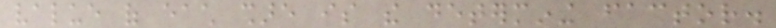value of each share is the determining factor.
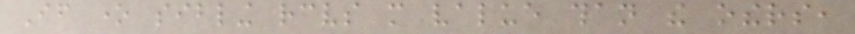If one sibling receives more value than the others,
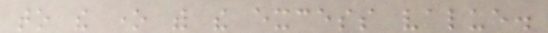to the one with the excess value.
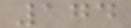174
